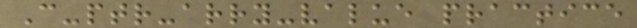C-ptr-arry-value practice
